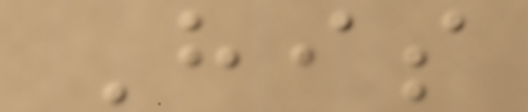His
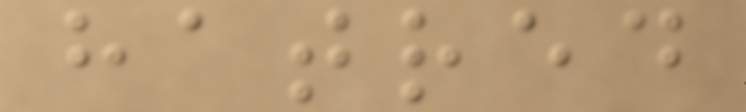hatred
